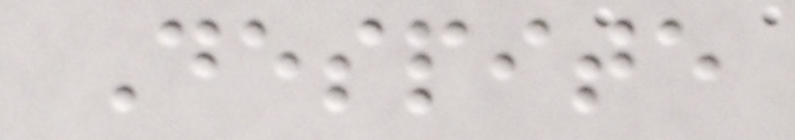Despite
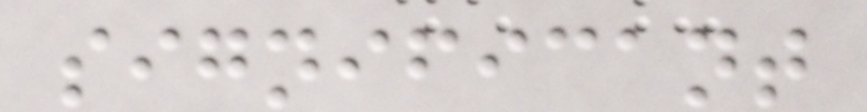significant
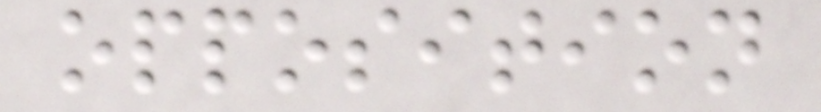opposition
